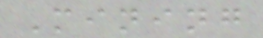Mining
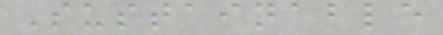Sustainable
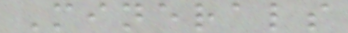Minerals
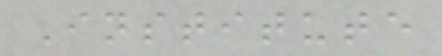Institute
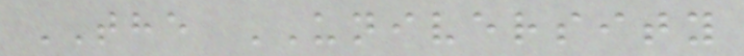THE UNIVERSITY
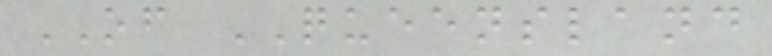OF QUEENSLAND
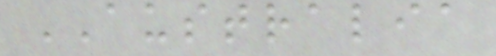AUSTRALIA
